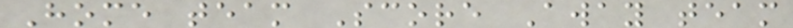Home team Score Away team
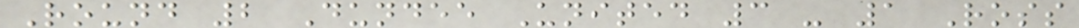Round 2 Dundee United 3 - 1 Ross
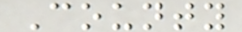County
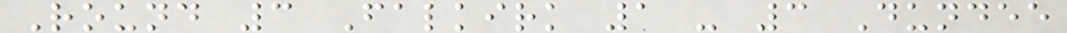Round 3 Falkirk 1 - 3 Dundee
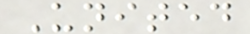United
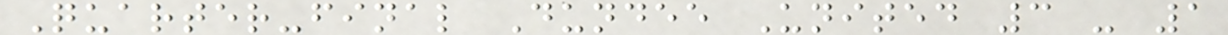Quarter-final Dundee United 3 - 1
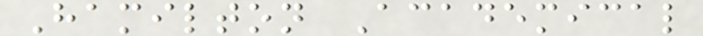Hamilton Academical
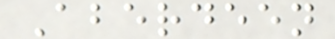Aberdeen
